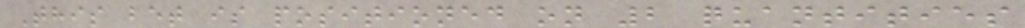This bet is positioned on 2 quantities
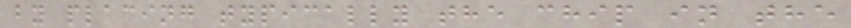by placing typically the chip in the
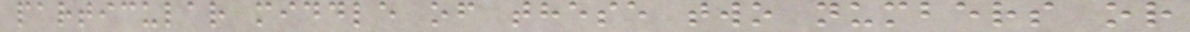particular middle of these two numbers or
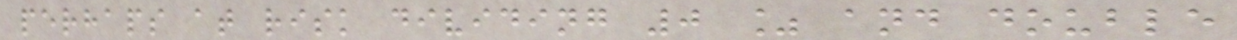perhaps at risk dividing 0 % and double
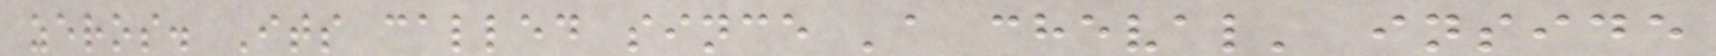zeros. Its called since 'a cheval' inside
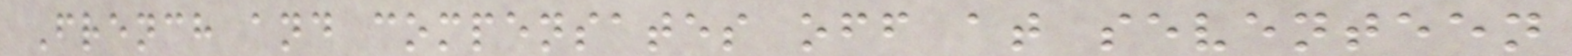French and compensates off at seventeen
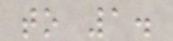to 1.
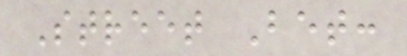Street Bet:
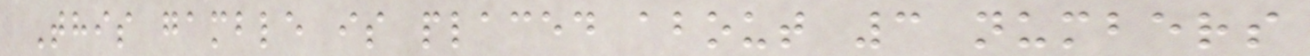This gamble is placed about 3 numbers
